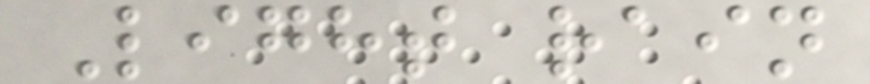Light rain
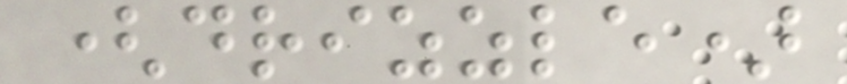(drizzle)
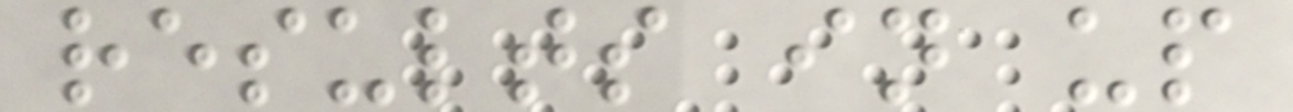results in up
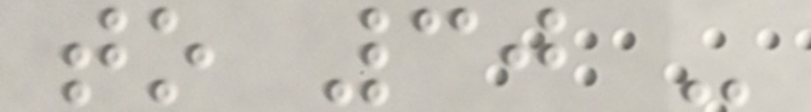to 30 -
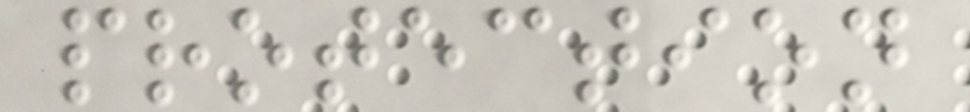protection
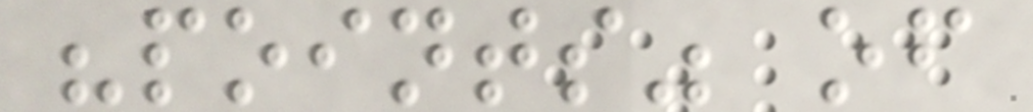"points" of
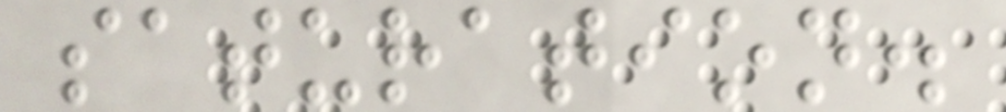saturation.
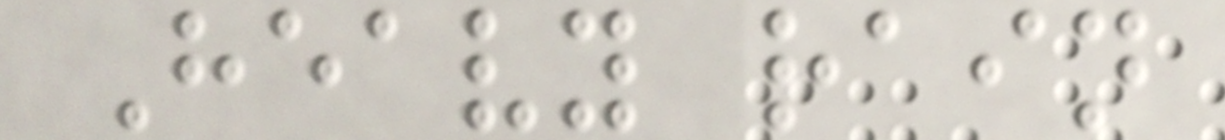Heavy rain
